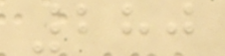280
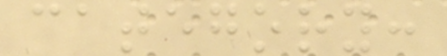category:
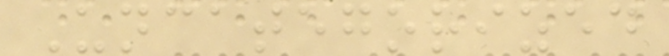Uncategorized
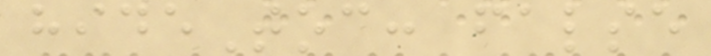hideToc: false
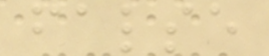false
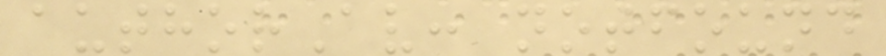authorAv: notfound
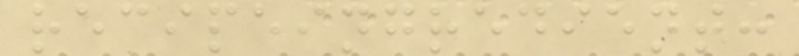recipeingredient:
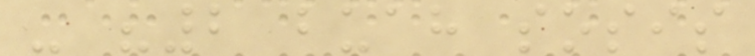- "2 buah sosis
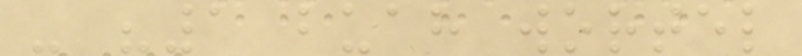- "1 buah wortel
